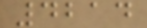4214
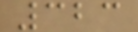323
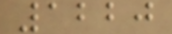1220
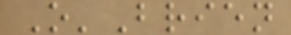O'Brien
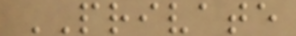PRIVATE
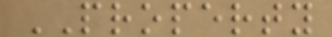PROPERTY
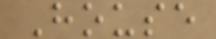House
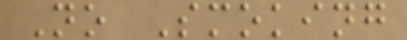No Smoking
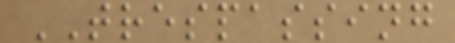TRESPASSING
